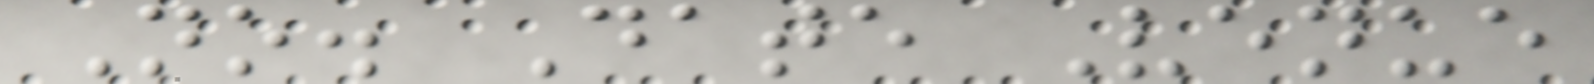No. Date Venue
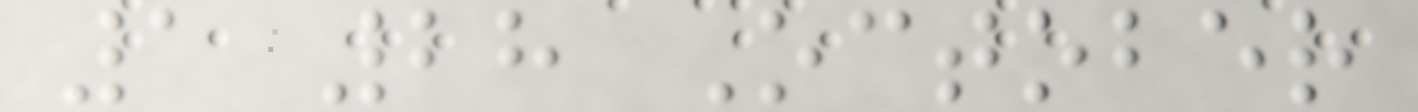1 28 October
